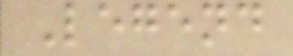Legend
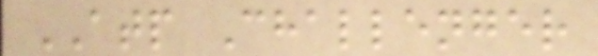ATP Challenger
